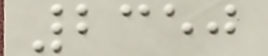2350
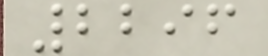2296
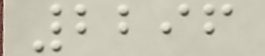2296
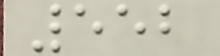552
